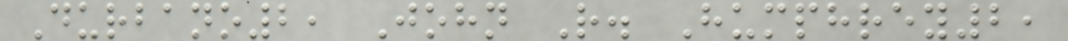Durbano2, John R. Humphrey2,
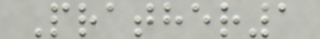Prather1
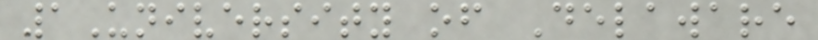1University of Delaware
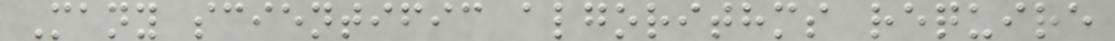Many scientific algorithms require
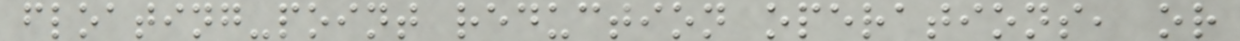floating-point reduction operations, or
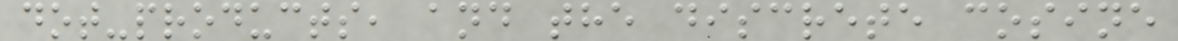dot-products, and the discrete cosine
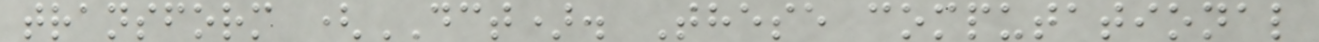transform (DCT). These computational
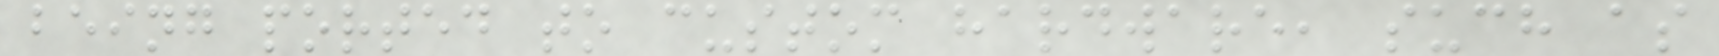being ported to custom hardware, such as
